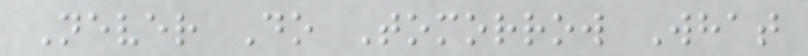Never Do Tomorrow What
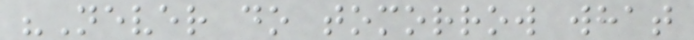"Never do tomorrow what
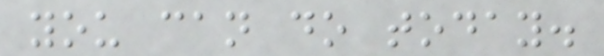you can do today.
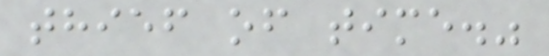thief of time."
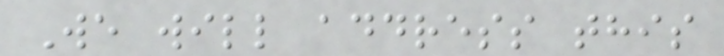We will address this
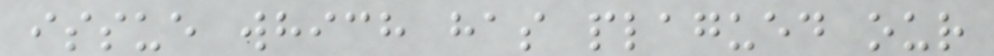issue which has plagued our
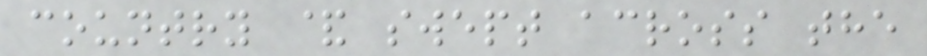country & swept across the
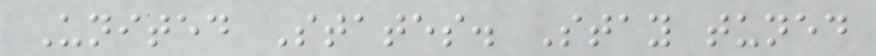United States. Stay tuned
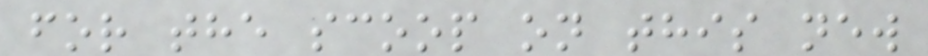for the scoop on this new
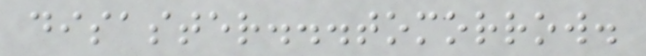disaster...tomorrow.
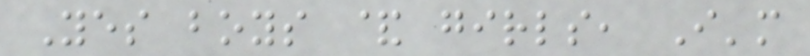Yes boys & girls, I'm
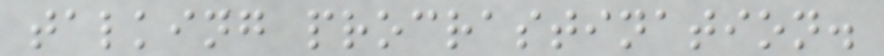talking procrastination.
